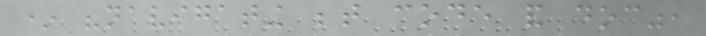* "navigating between code and doc",
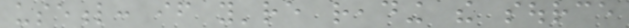useful: if you're reading the source
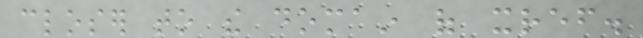closer to the domain of xref.
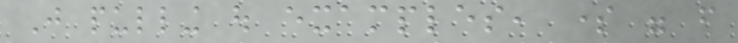Just pulling out examples, some were from
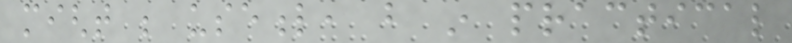might be useful, but in practical
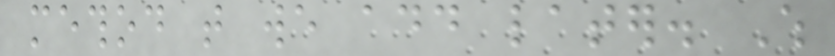method that we add later. Which
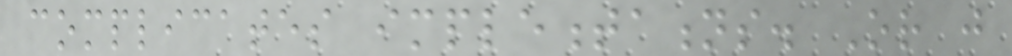complicates implementations. Or just
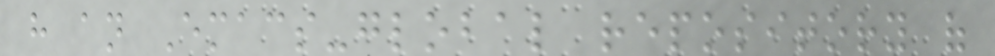have an Emacs-global repository of
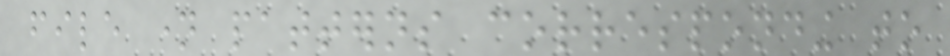file name patterns corresponding to
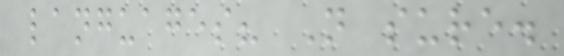languages? Not sure.
